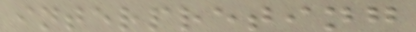interpreting
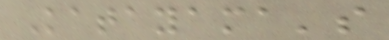Katayama's
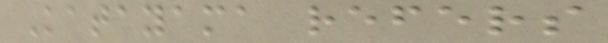Katayama refers
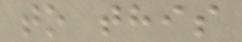to this
